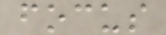focus
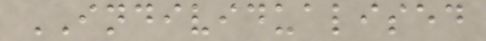INDIVIDUALISED
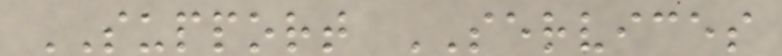SUPPORT SERVICES
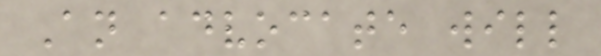An advocate will
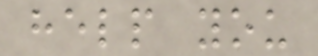help you
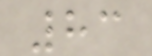83
